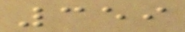359
